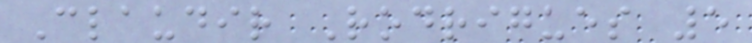Claudir Rodrigues 5
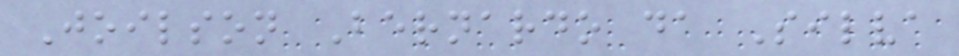Joilson Bernardo da Silva
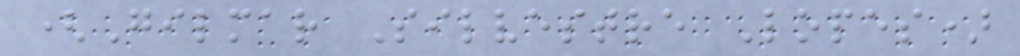(Gilmar Silvestre Lopes)
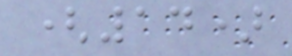(14)
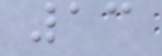13
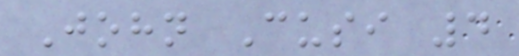John Cusi 4
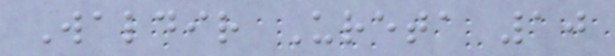Waldir Ureta 10
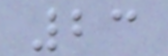23
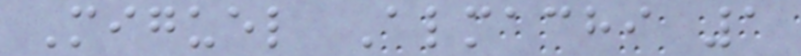Miguel Almachi 1
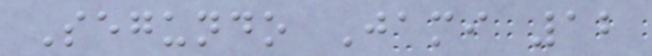Segundo Jami 12
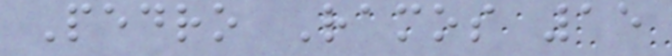Pedro Ramos 15
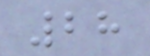28
